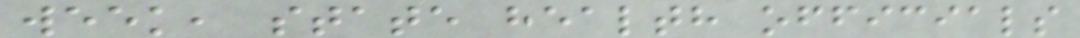week, state health officials
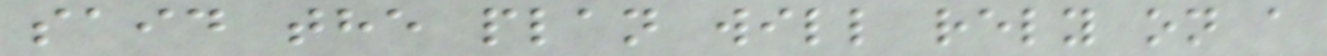said the plan will rely on a
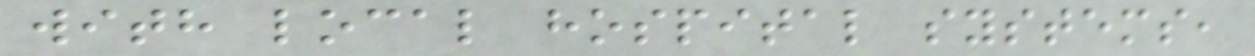with local hospital systems,
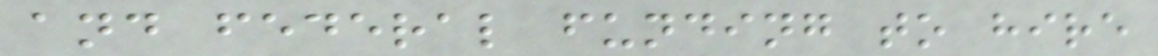and federal funding to hire
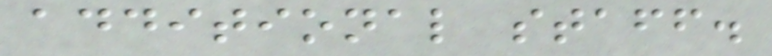additional staff.
